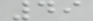49
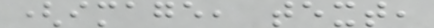(image, text,
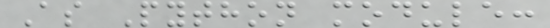As Python module:
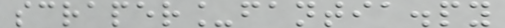scraper_fantia.py
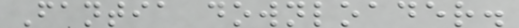Fantia downloader.
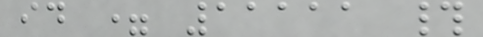id = 11111 #
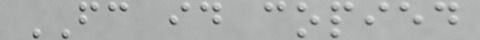FC id copied
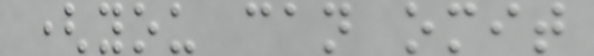(you can omit
